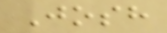Josh
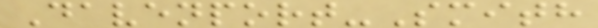Davenport-Smith
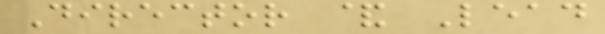Director & Lead
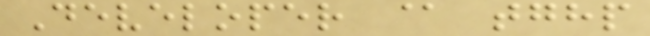Developer @ tghp
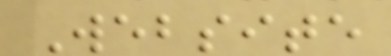Website
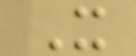X
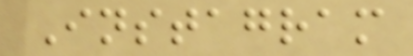Instagram
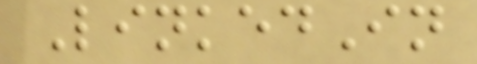LinkedIn
